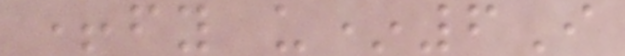+fy u*6I
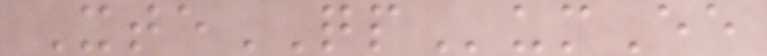XteQPumEe
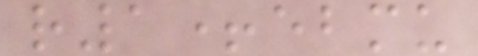r1+ebmu
